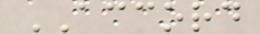ACCORD
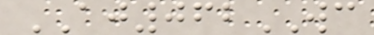AJ062WC
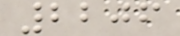2206
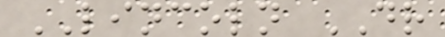LINCOLN DR
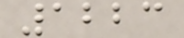1223
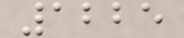1225
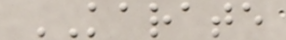KARATE
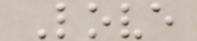Love
